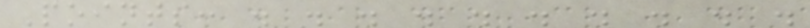Points: . . . . . . . . . .
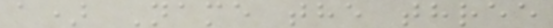a) Name the three
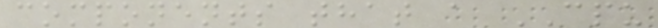components that a CPU
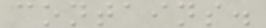contains.
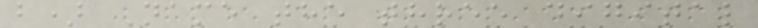b) Name the three digital
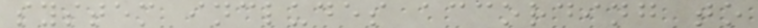system includes according to
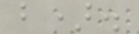b).
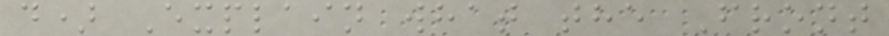d) Explain what the Front
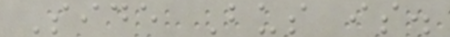Side Bus is.
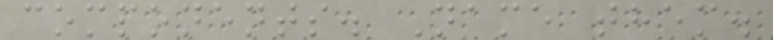components. Name them.
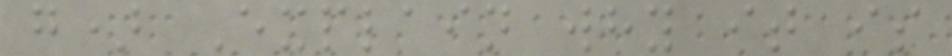g) Explain why it is
